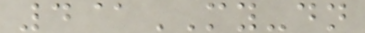4@MY-dn
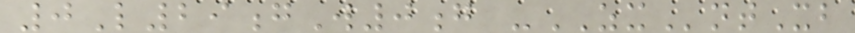0L29gW0g -ZXntXb
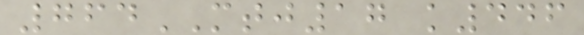764MTJ17 k446
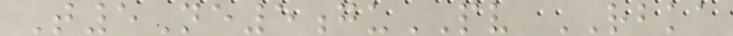T5Ne5guPV RBKA
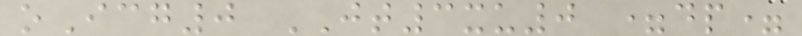oIcg0 JT3xu0 =dp=
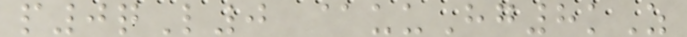p0qL0 @uuHg8kZ
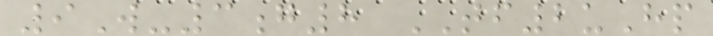9W-3g8 TF2uHp
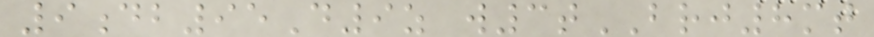9db95D9z w3tBRJ8mt
